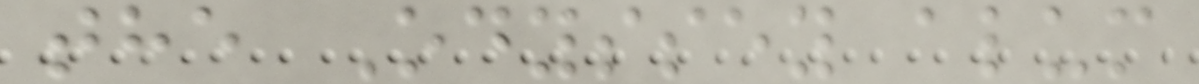the Odyssey alum
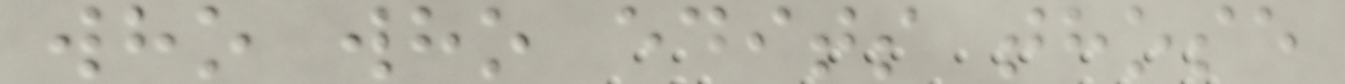who who edits those
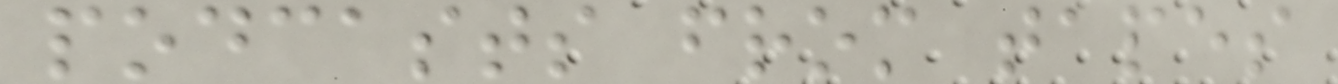podcasts from tapes
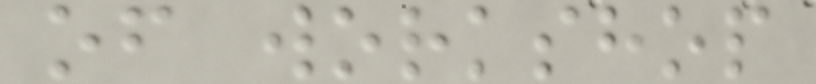of workshop
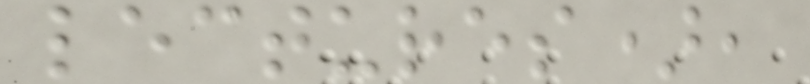lectures),
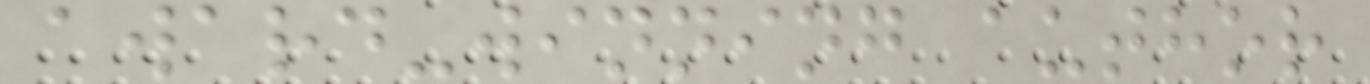award-winning author
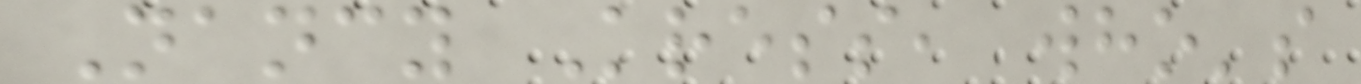Nancy Kress, who's
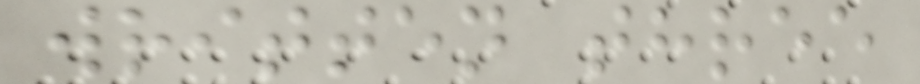written three
